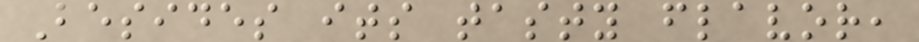Besides its tasty flavor,
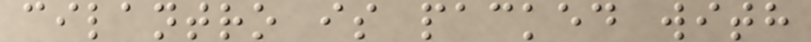cilantro is packed with
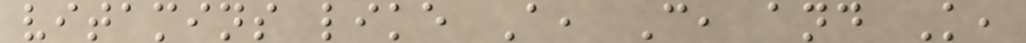vitamins like A, C, and K,
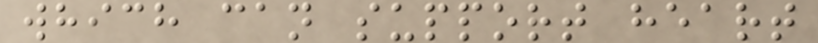which can support heart
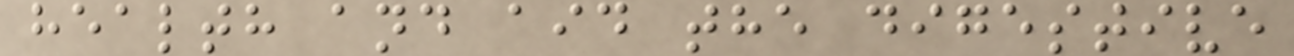health and aid the digestive
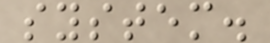system.
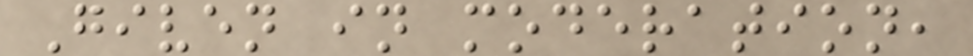Given in moderation,
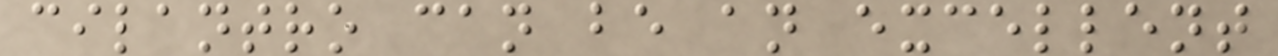cilantro can be an excellent
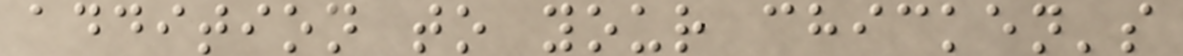addition to your chicken's
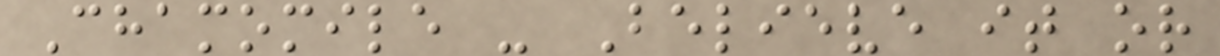Chamomile - Believe it or
